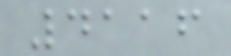4116
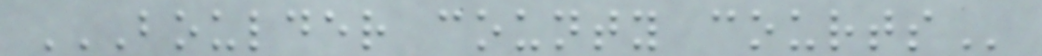BOULDER COUNTY COURTS
